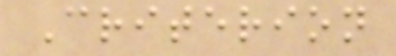Criterion
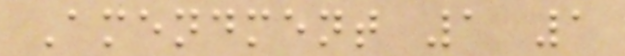Amendment 1 1
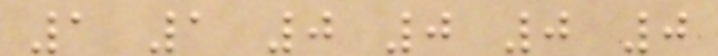1 1 0 0 0 0
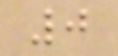0
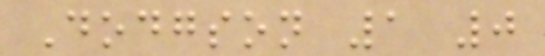Dodgson 1 0
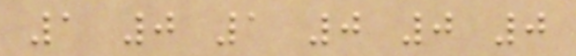1 0 1 0 0 0
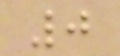0
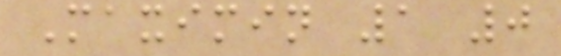Maximin 1 0
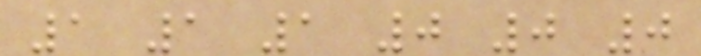1 1 1 0 0 0
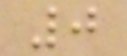0
